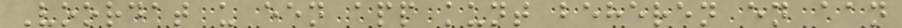Voordat u een app kunt beheren en aan
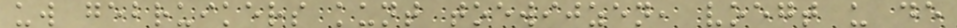uw gebruikers kunt toewijzen, voegt u de
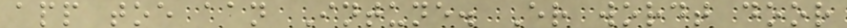app toe aan Intune. Er wordt door
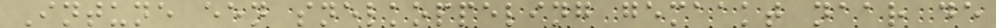Intune een snelkoppeling gemaakt naar de
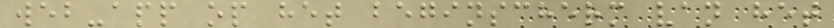web-app op het beginscherm van het
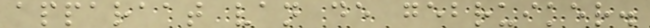apparaat van de gebruiker.
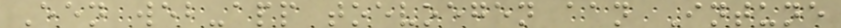Een web-app toevoegen aan Intune
